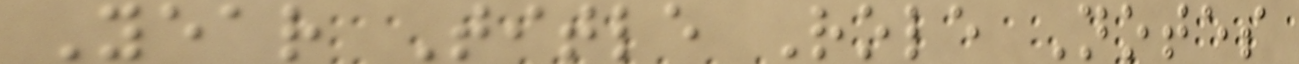Year Title Role Notes
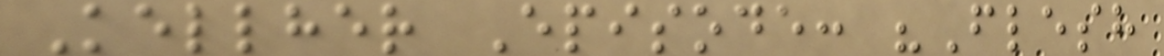Kellher Episode: "Flesh
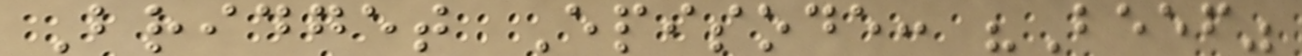Bridget Episode: "Beef"
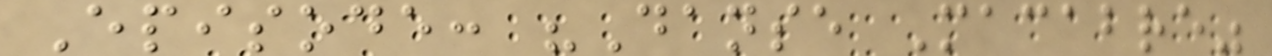Episode: "Danse Macabre"
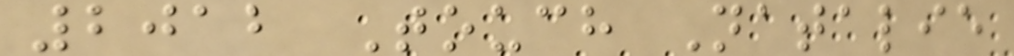2012 Touch Natalie
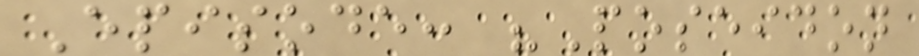Episode: "Poseidon
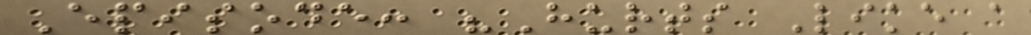Episode: "Hurts Like a
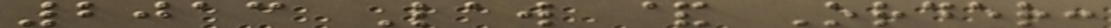2013 Law & Order:
